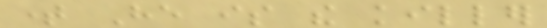time He is the killer
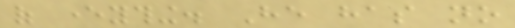of everything. He has no
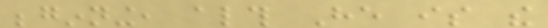beginning, although He is the
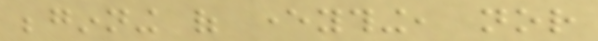beginning of everything, nor
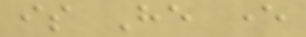is He ever
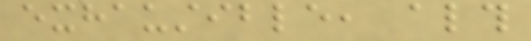exhaustible, although
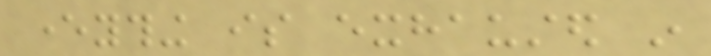everything is exhausted in
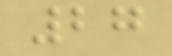27
